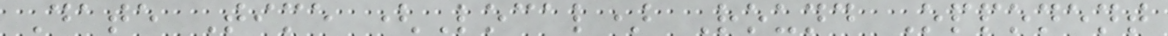Date Time (Local) Round Opponent
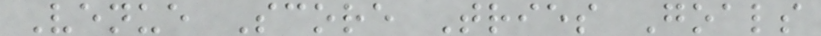Venue Score Tries Goals
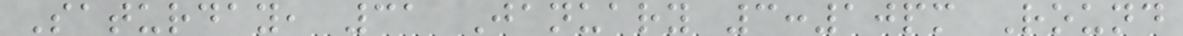Saturday, 31 January 3:10pm Round
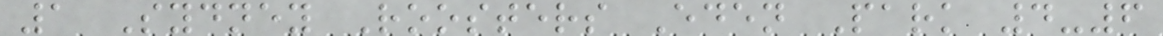1 Sydney Roosters Eden Park 4-6
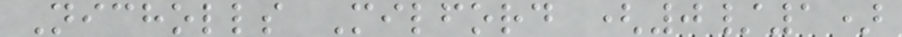Nicholls Milford (0/1)
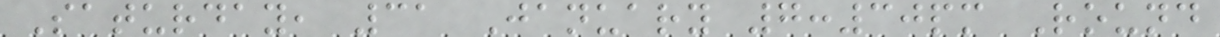Saturday, 31 January 7:30pm Round
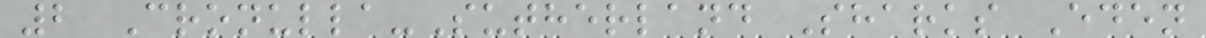2 Cronulla-Sutherland Sharks Eden
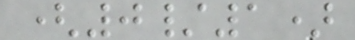(0/1)
